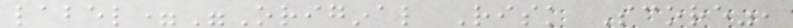label="Original Risk Score",
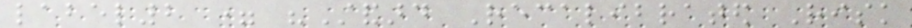label2 = "Standard Recalibrated Risk
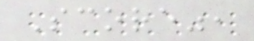Score",
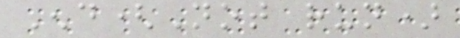End(Not run)
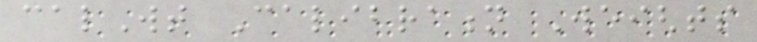calWt Calibration Weights
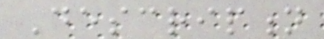Description
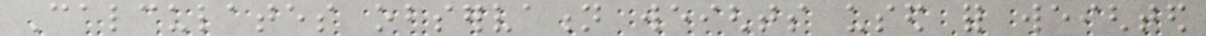Calculates observation weights used for weighted
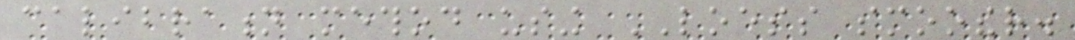calibration method using LOESS smoother.
